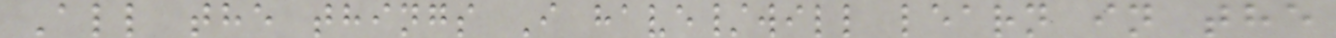All the things I have/will learn in the
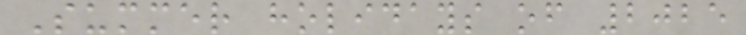Summer holidays of 2025
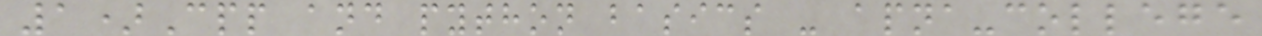1)Cpp and python basics - apna-college
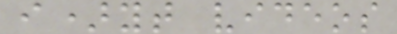i)yt videos
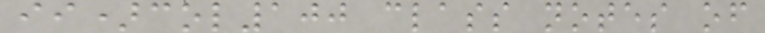ii)col100 class notes of
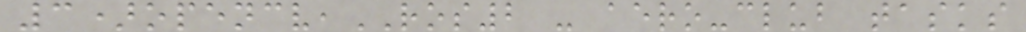3)opencv,ROS2 - aero-club tasks
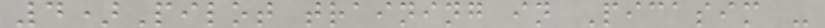4)Pilot training in Picasim -
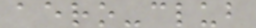aero-club
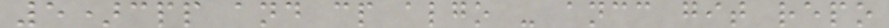5)cpp and cp algo - ancc git repo
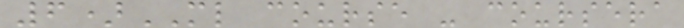6)ML course - coursera
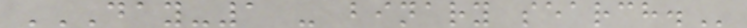DAY-1 - BINARY SEARCH.
